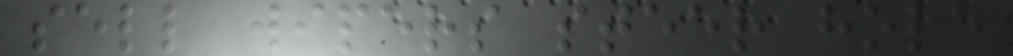sell wipers steer hole
